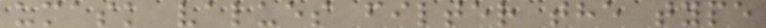umask values filter the type
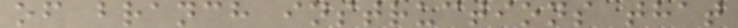of branch instructions that
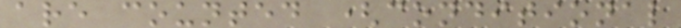are counted (conditional
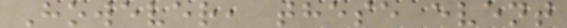However, these event
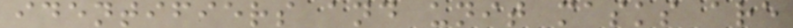identifiers and unit masks are
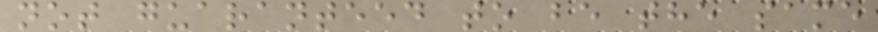not guaranteed to be the same
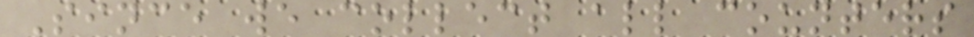Since we collect all counters
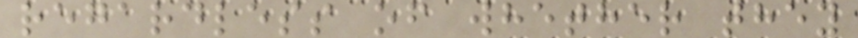regardless of whether they
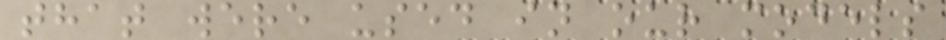that were used in our models
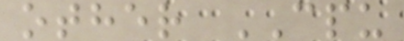other CPU
